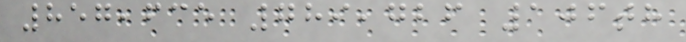857,635 789,726 106th
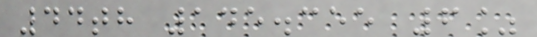44th 145.355 6%
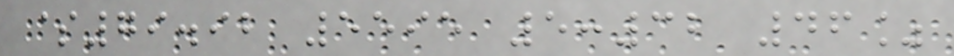$79.92 5595 5:32 46%
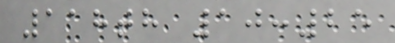118th 10:25
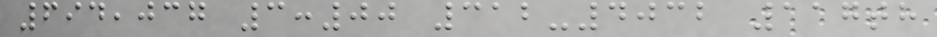694,037 3:00 312-4032 117th
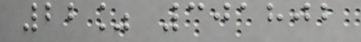22% 301802
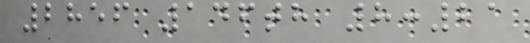2856 146th 8:21
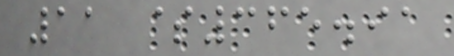11 $365.91
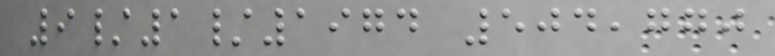9/1/1974 504,770
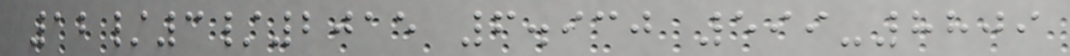12/3/2015 6.930 599-8809
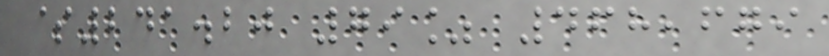$241.20 79% 468,679
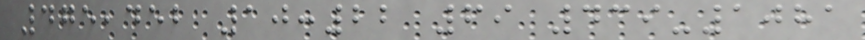475,452 10:22 69 439-1081
